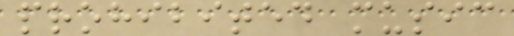prohibited music
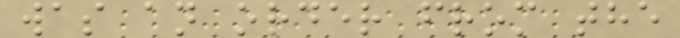was an order from the
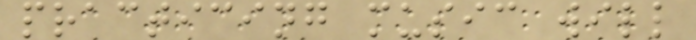practicing music will
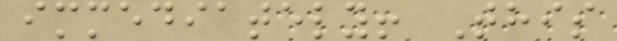immediately! This
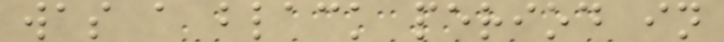was a black period in
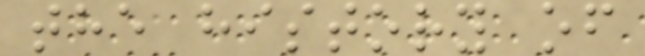the history of
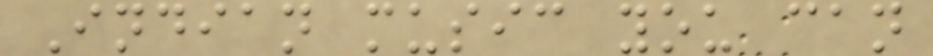Indian music you can
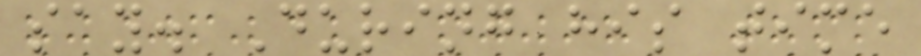say. During his time
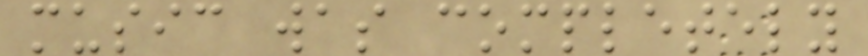music was completely
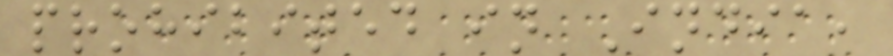prohibited in India,
